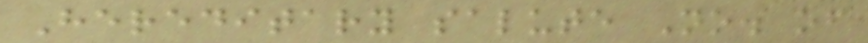Hereditary salute No. of
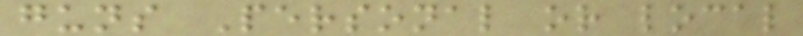guns Personal or local
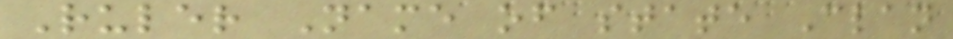Ruler Name of state Clan
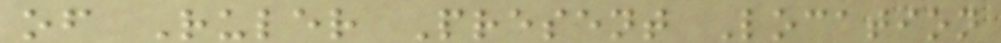of Ruler Present Location
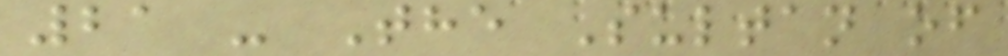21 - The Sultan of
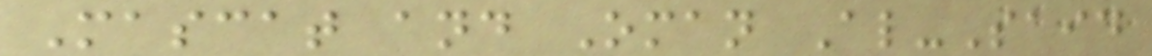Mascat and Oman Al-Said
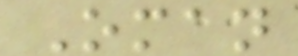Oman
